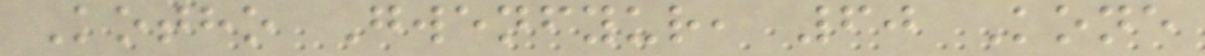Kotho Gwenfyur, 60 Kone
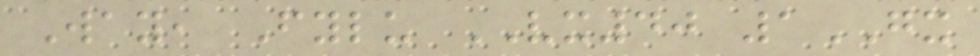Way, Fylu VX40 1GX
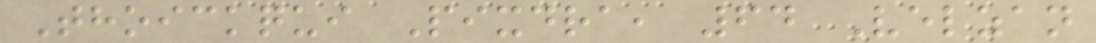Thoickqui Pixdra, 64 Velzan
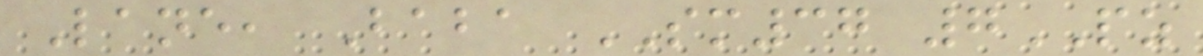Lane, Baba SM37 7PZ
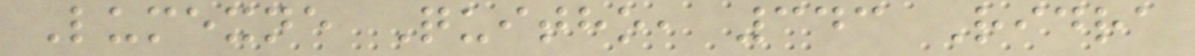Lumexne Quitho, 343 Ridra
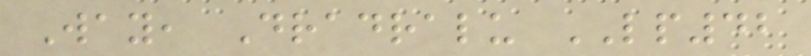Way, Dradralu LP42
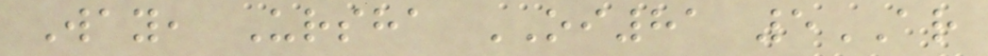Way, Ursha OI81 5AR
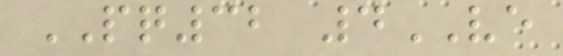PQ32 4VE
